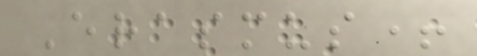Erasmus+
